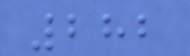282
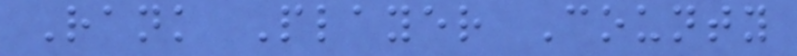Rank Player County
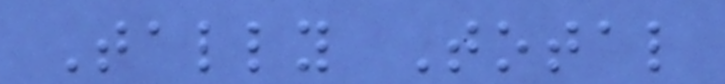Tally Total
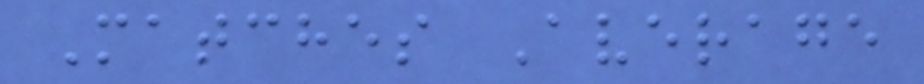Matches Average
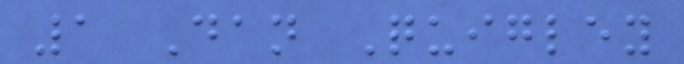1 Dan Quigley
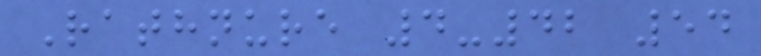Rathnure 4-42 54
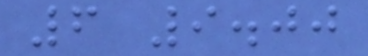6 9.00
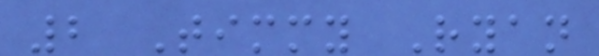2 Timmy Ryan
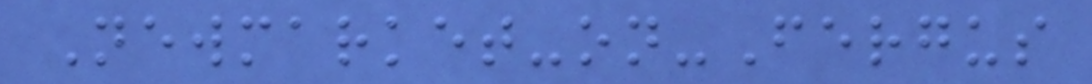Newmarket-on-Fergus
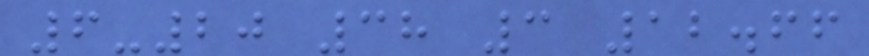6-20 38 3 12.66
